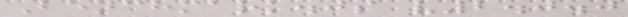Benchmark.js v2.0.0
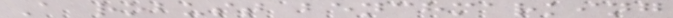A robust benchmarking
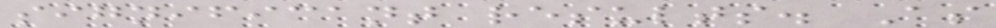significant results. As
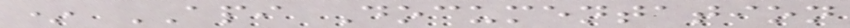* API Documentation
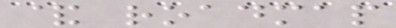& roadmap
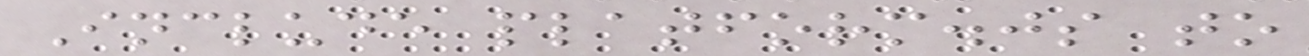Include platform.js to
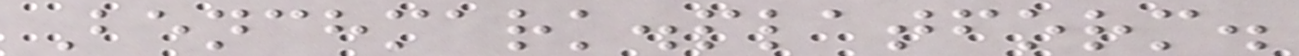Benchmark.platform.
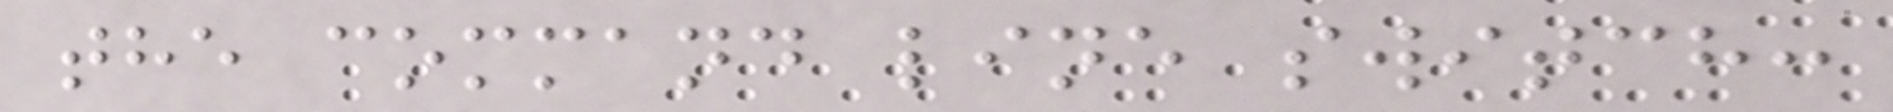the command line switch:
